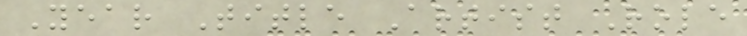Year Title Artist Role
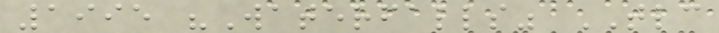1995 "Waterfalls" TLC
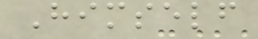Himself
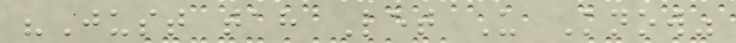"Just tah Let U Know"
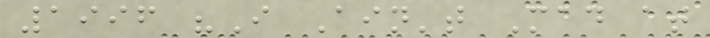1996 "I Ain't Mad at
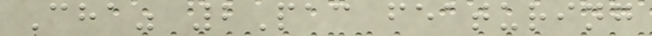Cha" 2Pac featuring
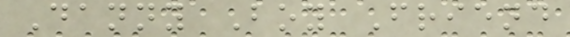Danny Boy Friend
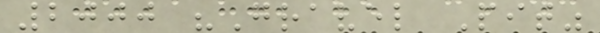2000 "Gravel Pit"
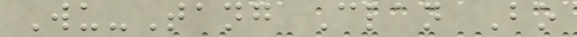Wu-Tang Clan Bo
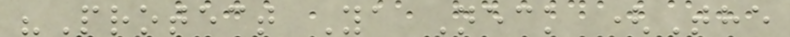"Protect Ya Neck (The
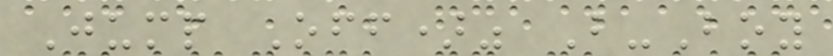Jump Off)" B-Boy
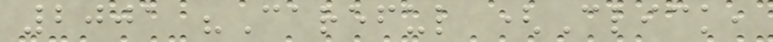2001 "Careful (Click,
